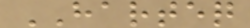HARTEQ
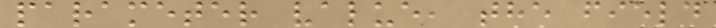parameter value, the field
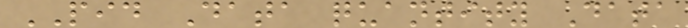PID Data quantity Data
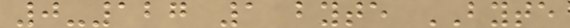0-127 1 byte BYTE
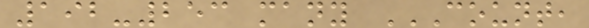192-253 many COUNT,
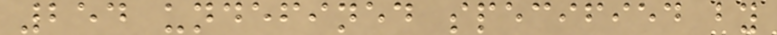254 undefined specified by
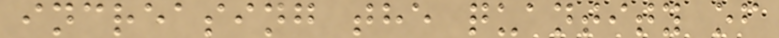increasing the quantity of
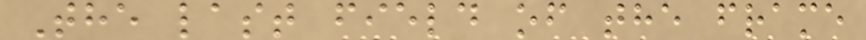The last field of the frame
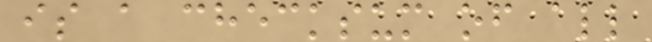is a checksum of all
